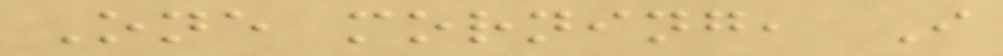One morning, I
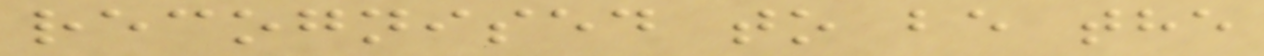recognised to be the
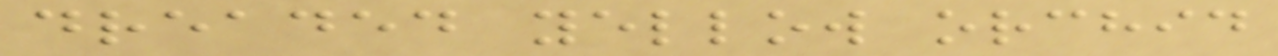dreaded yellow orchid
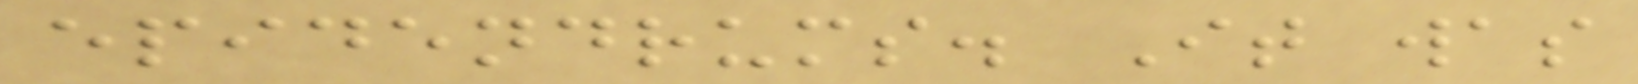epidendrums. It was
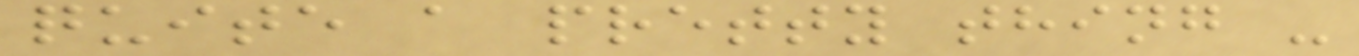quite a pretty thing -
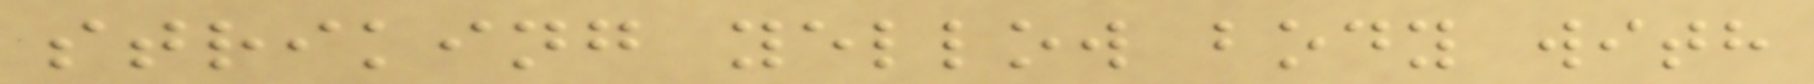striking yellow body with
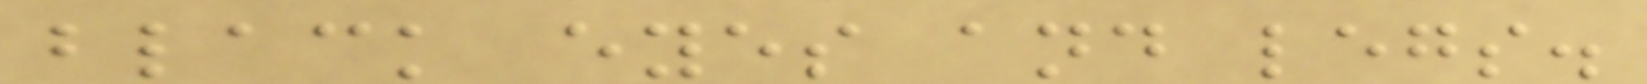black eyes and legs.
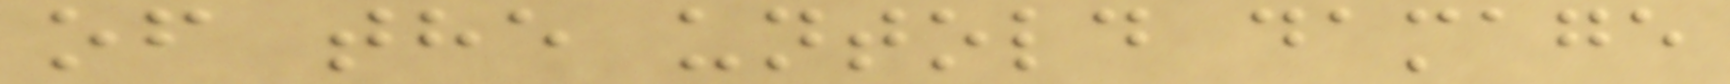of the untold damage
